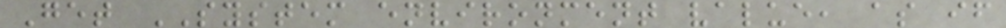Get SYSTEM environment value, as if
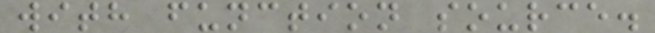with function source.
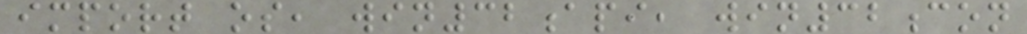import os, win32api, win32con
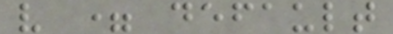v = default
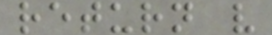return v
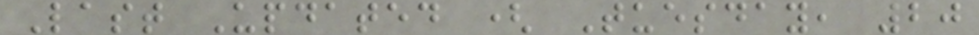Last Updated ( Tuesday, 20
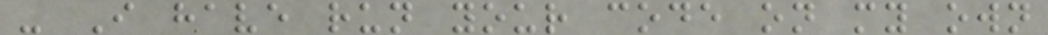- I have run your code on my own
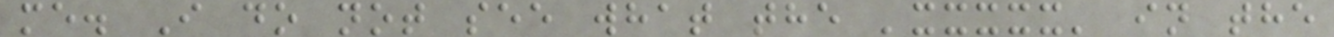me. I do not see what the 'xxxxx' in the
